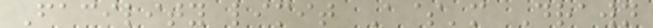Facility limit A$'m Drawn
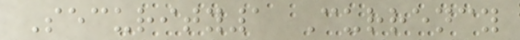Security1 Currency
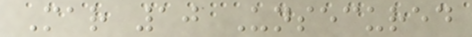Mar 10 Unsecured
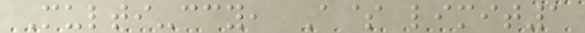Multi-ccy, A$ limit1
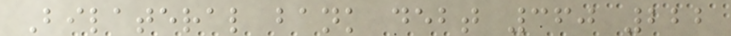Bilateral bank debt 360 222
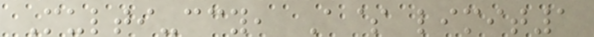Multi-ccy, A$ limit1
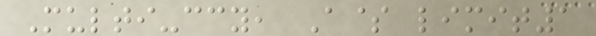Multi-ccy, A$ limit1
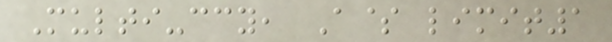Multi-ccy, A$ limit1
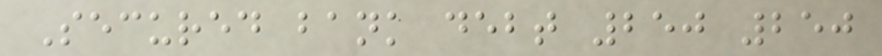Secured bank debt 250 250
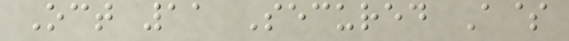Oct 11 Secured A$
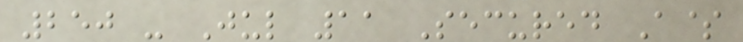250 - Jul 11 Secured A$
